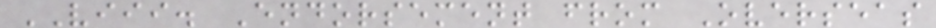VIII. Endorsement from Overseas
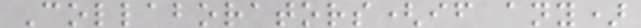Collaborators(if any)
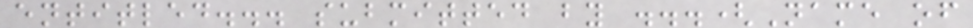entitled... submitted by ...(Name of
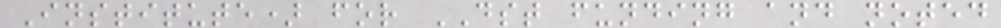Institute) for DST funding and noted
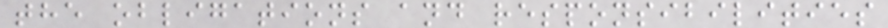the obligations and responsibilities
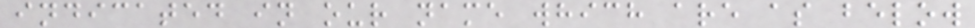indicated in our name which are as below
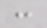:
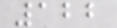122
